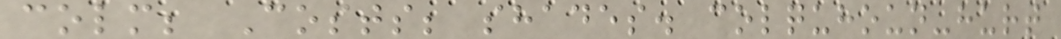colm; Costs; shades. colquhoun-hurt
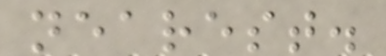nearest.
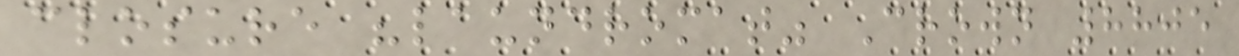closure "laundromat" Crown 8805
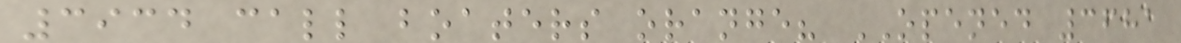3934 call boaters orange? OPENED 3681
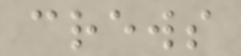crews
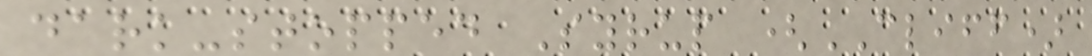dark-stopped Syrup (CLIFF)
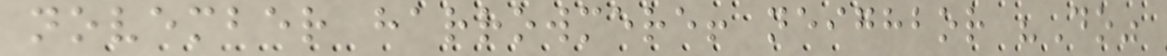november harrowmere! neighbor "Do"
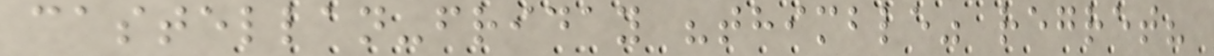castellan-friday "thimble" regret?
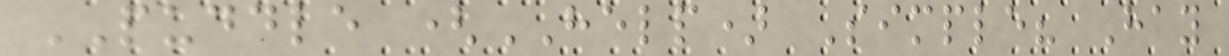PUDDLE (HELP) Simple? Hay
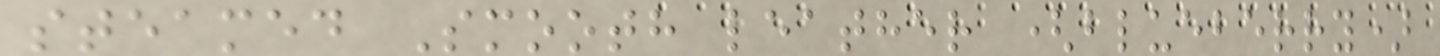steamed Smooth leather (blueberry)
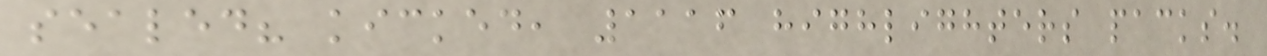sealed? kicked, 1116 highlighters packs.
